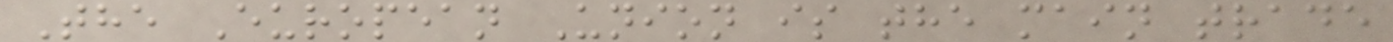The European Union is the main trade
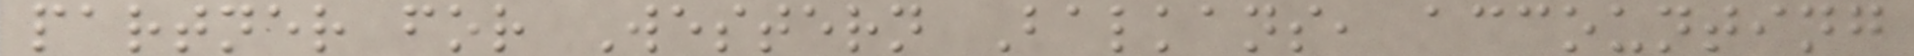partner for Western Balkans, accounting
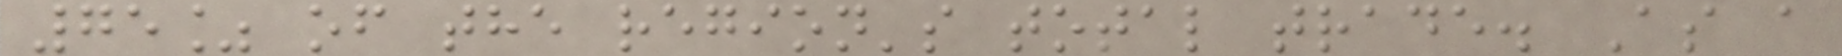75% of the region's total trade. As a
